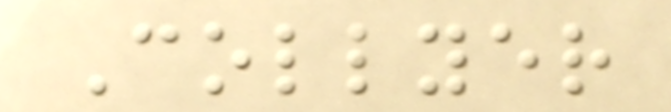Collyer
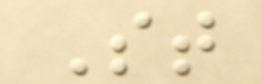St
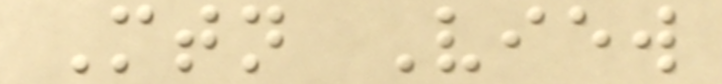Mtn View
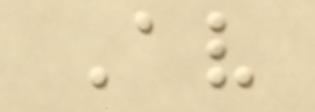Av
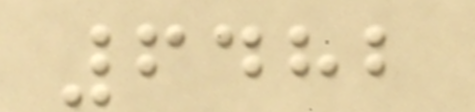6482
